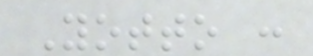Yotto :
